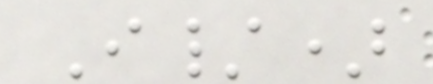I/)
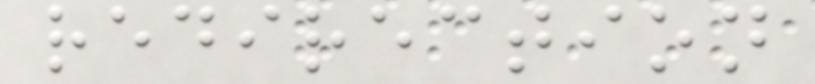redirection
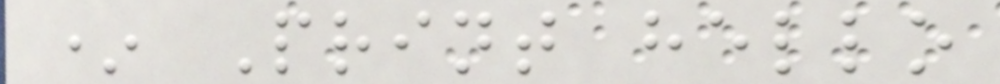* Print hello
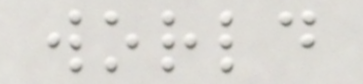world
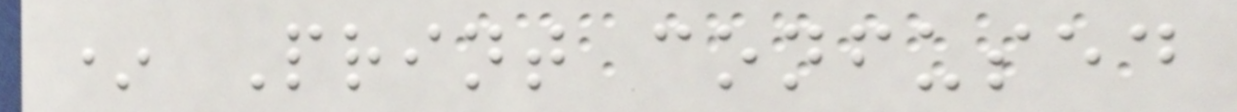* Print confused
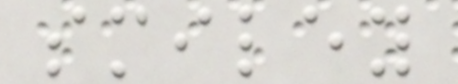smiley
